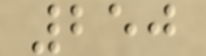250
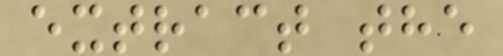extract the
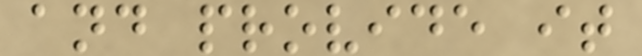and provide it
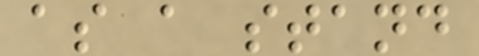as a stand
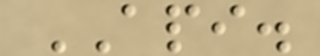API.
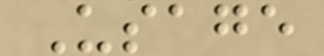Usage
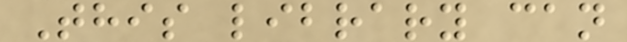This library can
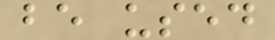be used
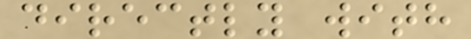directly with
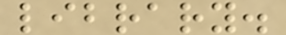library.
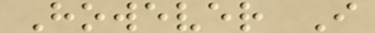However I
